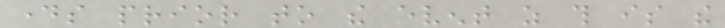days prior to the event as this is the
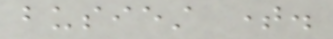busiest time.
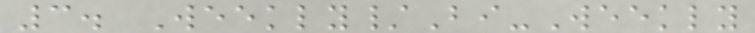3. Weekly/Bi-Weekly
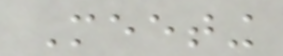Meeting
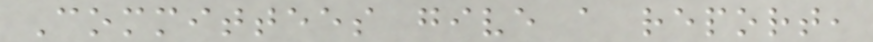Committees give a report,
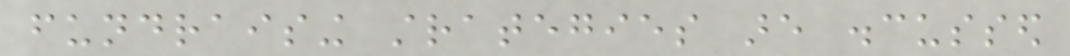fundraising strategies are discussed
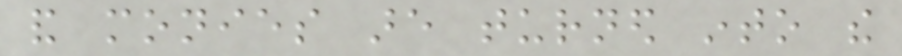and monies are turned into the
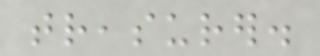treasurer.
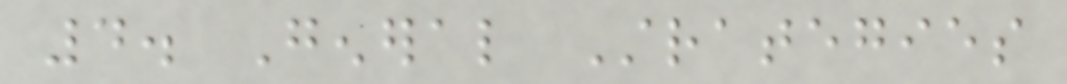4. General Strategies
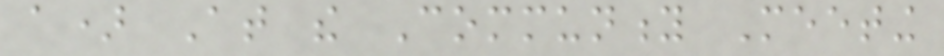a) At the Community Meeting
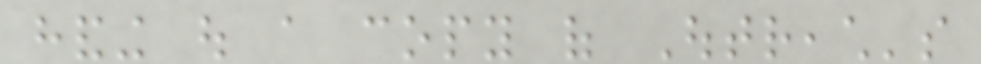handing out a copy of Outreach's
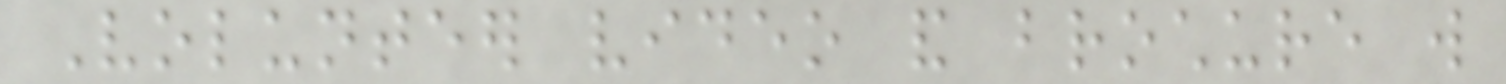Volunteer video and brochure will
